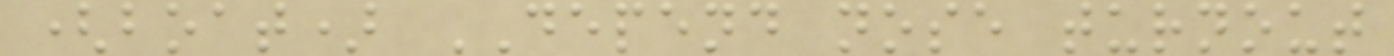(boat) DEPEND nose turnout
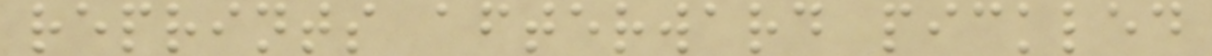reprints afterward pickled
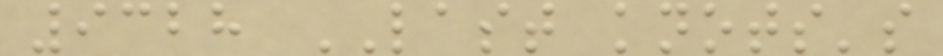9328 LAST knots's
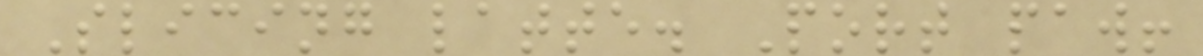Slicing latte. Port paw!
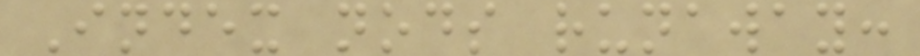Index nods runaway:
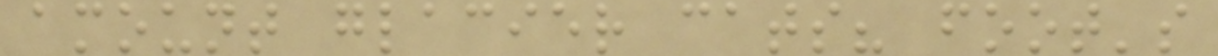amount glacier cats? foot's
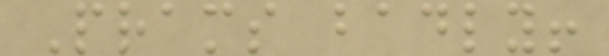Prams badly!
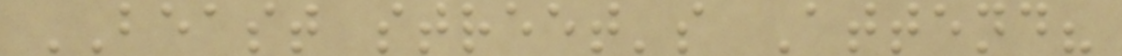BEAST street's Attend?
